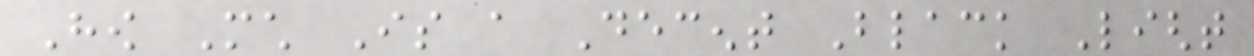How Much Is a Decent Black Light
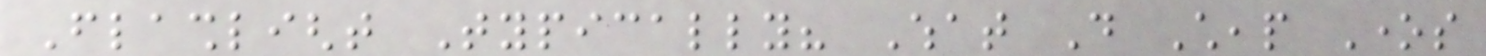Flashlight Typically? What Do Cheap Ones
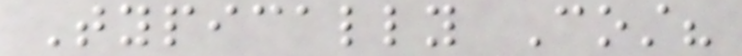Typically Cost?
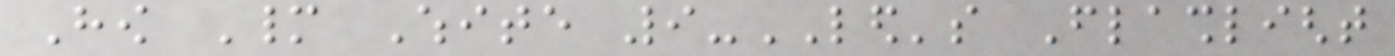How Many White 9-LED's Flashlight
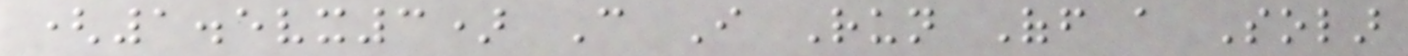(1.5vx3) Can I Run Off a Solar
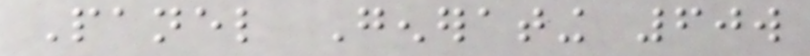Panel Generating 60w
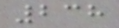238
